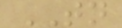TN
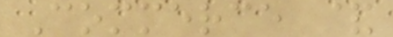Commerce &
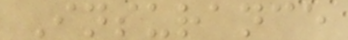Insurance
